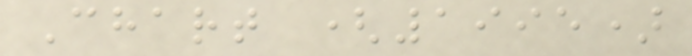Chart (1995)
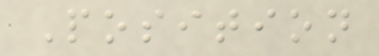Position
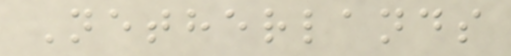Netherlands
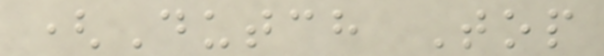(Dutch Top
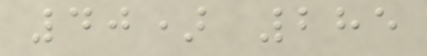40) 285
